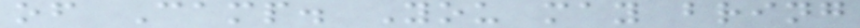of Camp. You may bring
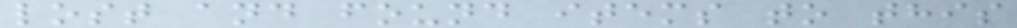lost and found items to this
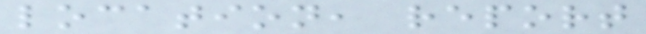location, report
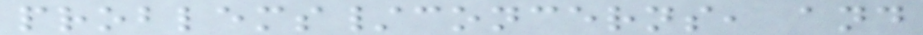problems/concerns, and
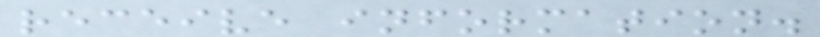receive information.
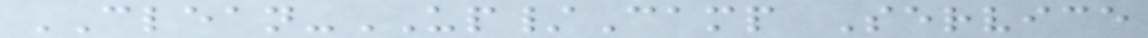CLEAN-UP/Camp Service
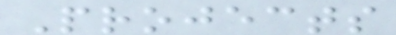Projects
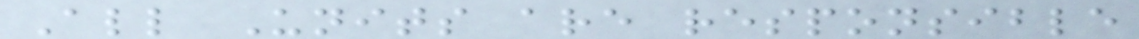All Units are responsible
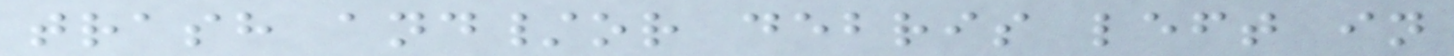trash and/or debris left in
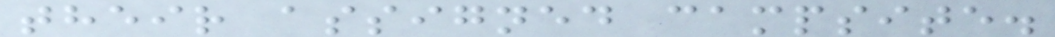their assigned campsite.
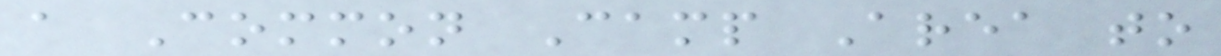a Common Camp Area to
